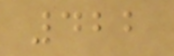422
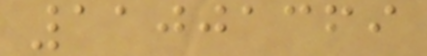11001369
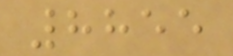8855
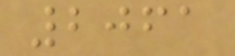2061
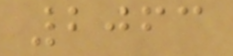2063
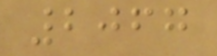2067
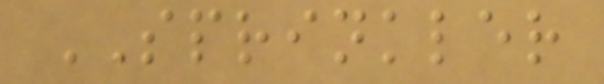SPRINKLER
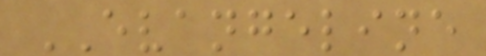EVANGELINE
